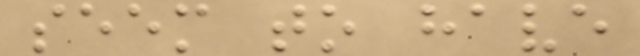seem to have
